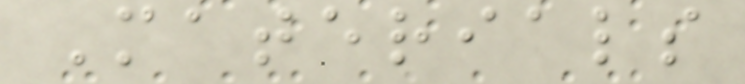Materials
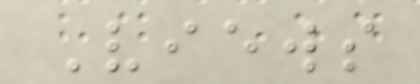Views
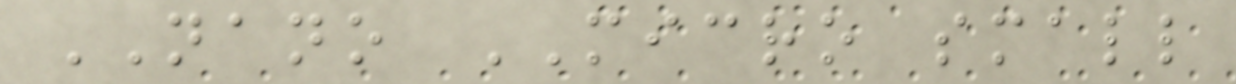NANO MICRO small
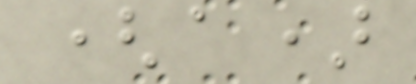(a)
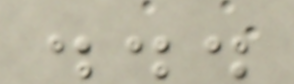...
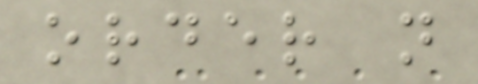order n
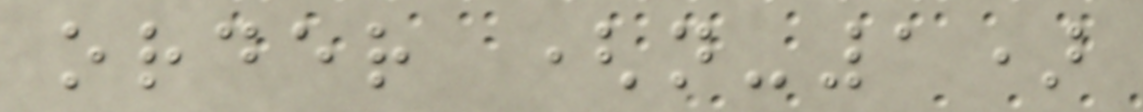order (n-1)
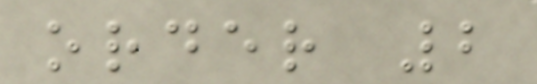order 2
